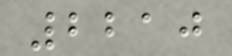2210
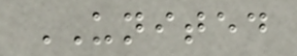UNITED
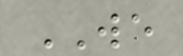WE
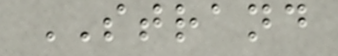STRAND
